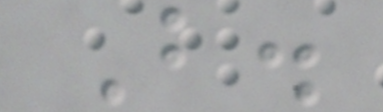B.
